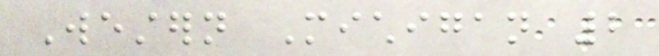Western Michigan 2
